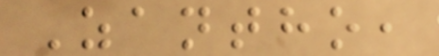Zantho,
